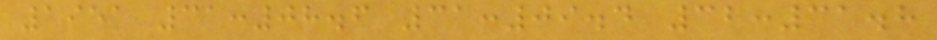1951 31:08.6 31:09.4 32:31.8
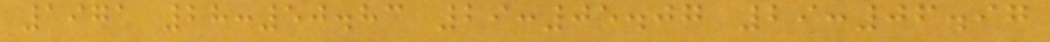1971 28:50.83 29:05.07 29:06.97
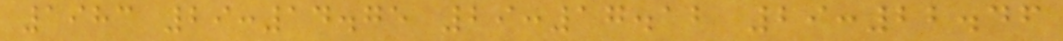1983 29:14.75 29:17.12 29:22.46
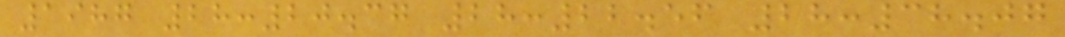1987 28:20.37 28:22.56 28:38.07
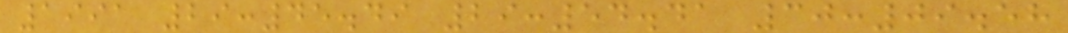1991 29:45.49 29:54.41 30:09.58
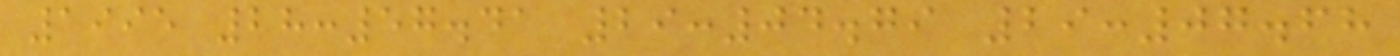1995 28:57.41 29:04.79 29:07.68
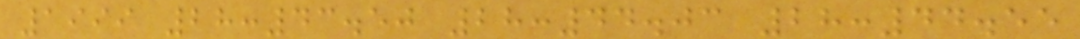1999 28:43.50 28:44.03 28:44.55
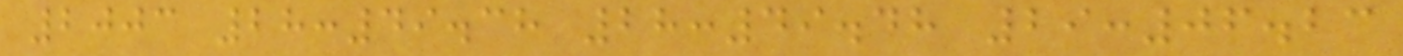2003 28:49.38 28:49.48 29:06.23
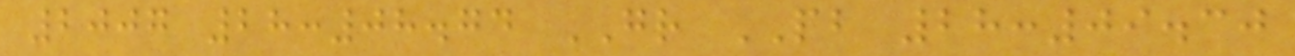2007 28:08.74 GR PB 28:09.30
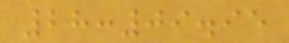28:09.95
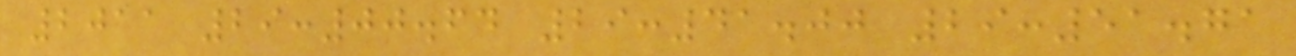2011 29:00.64 29:41.00 29:51.71
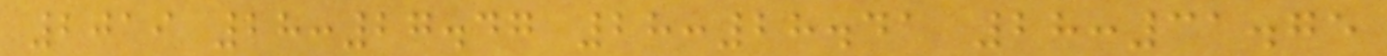2019 28:27.47 28:28.41 28:31.75
